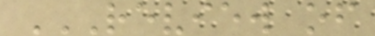REVIEW OF
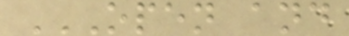OPEN AND
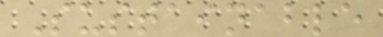Sustainable
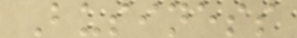Business
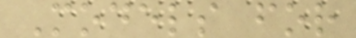Models for
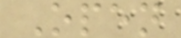Open
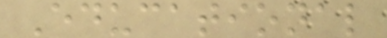Educational
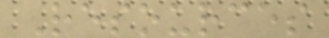Resources
